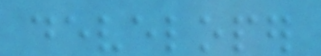developer
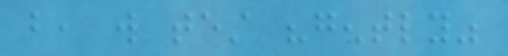but, will test "gently"
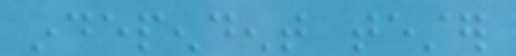independent tester
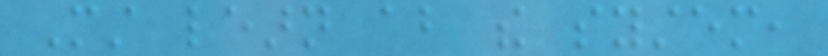Must learn about the system,
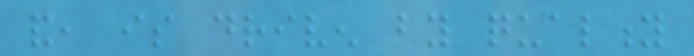and, is driven by quality
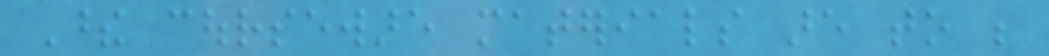These courseware materials are to be
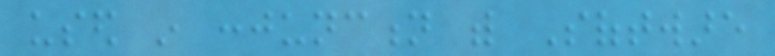used in conjunction with Software
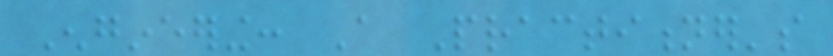Engineering: A Practitioner's
